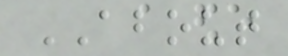ABOUT
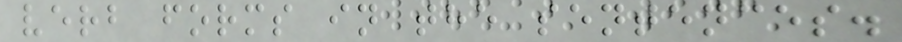verb forms in the sentences.
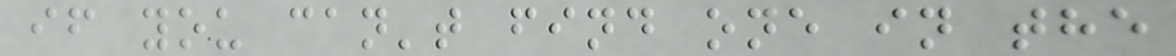if you can't find one in the
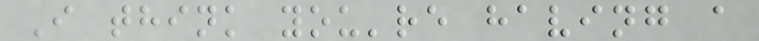I think you're having a
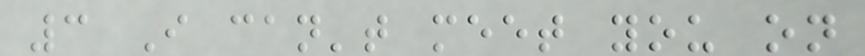3 I can't meet you on
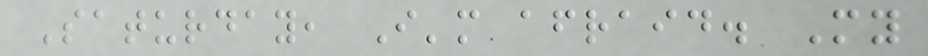Saturday, I'm afraid. My
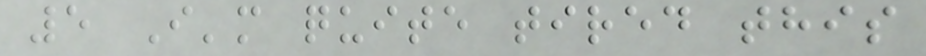5 I'm quite tired this
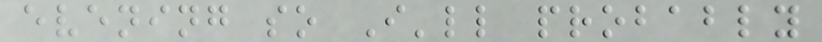evening so I'll probably
